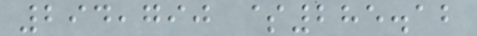294,790 $285.12
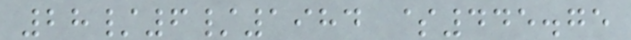28/6/1984 $445.75
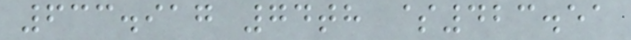633.917 74th $423.51
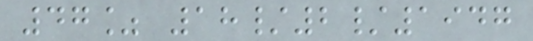47% 18/2/1947
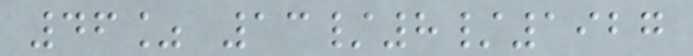46% 13/8/1927
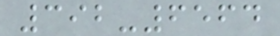392-6564
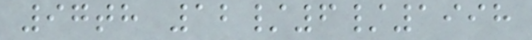97th 12/6/1998
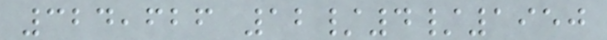324,626 12/4/1950
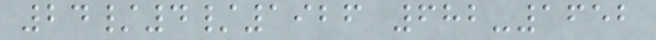24/4/1926 682-1652
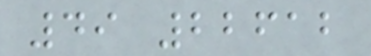49 22612
